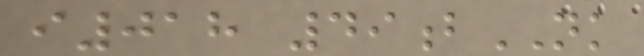i018 49bNK
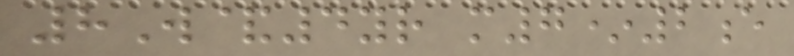8W&4yr m7*2e
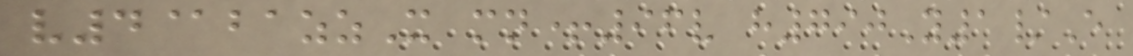v4@bazzX mn+96v h790Y1/E
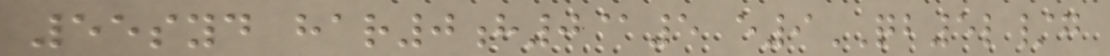55syd har0h0@5 e9QB5l/g
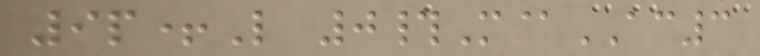9p+L 0#M@AC3
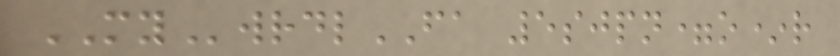MYwrdlFA 5sjpn=o*r
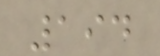194
